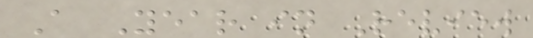A Year in Review
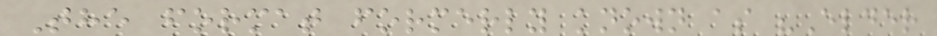The format formerly known as "Elder
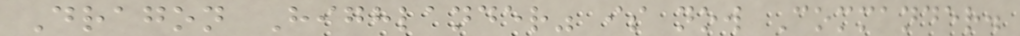Dragon Highlander" is now Commander.
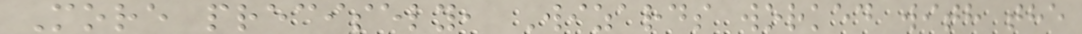More precisely, Wizards worked with the
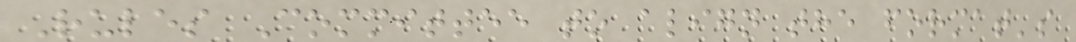Rules Committee to align the format's
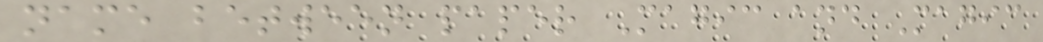name between paper Magic and Magic
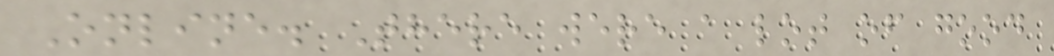Online. There were a lot of good
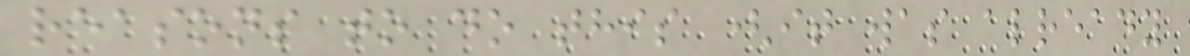reasons to do this (it was already
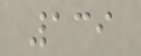139
